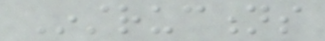Instructions
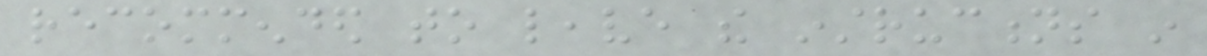recommended to leave the instructions in
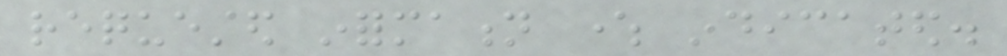requested information where indicated.
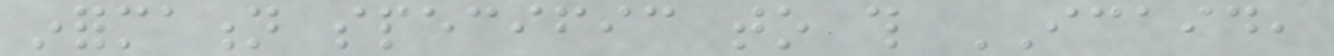information specific to this ICAID,
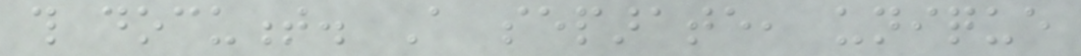this document. A separate, unique
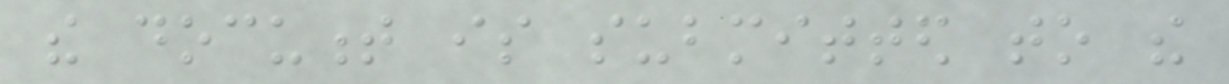the document is submitted to the
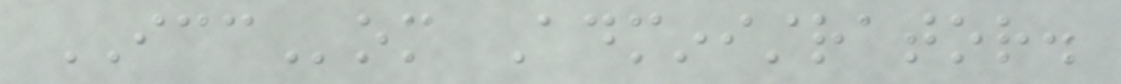ICCom Administrator.
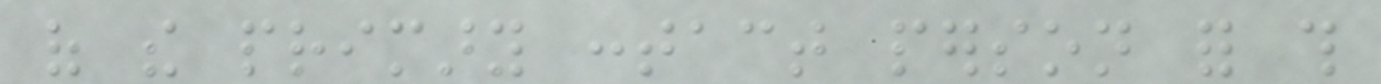of the primary contact person for this
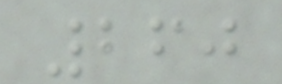260
